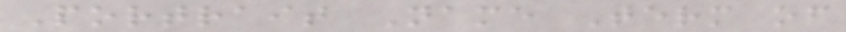Portrait Name Term of
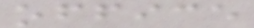office
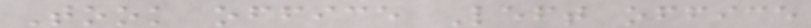Took office Left office
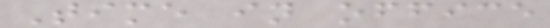Time in office
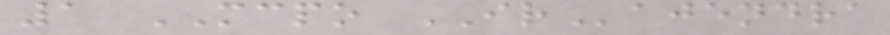1 MCPO IRajendra
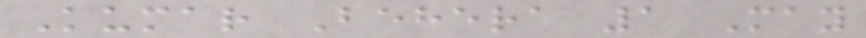Kumar Behera 1 May
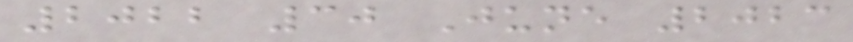2022 30 June 2023
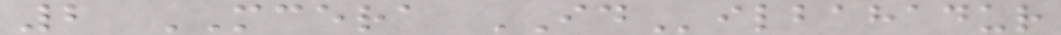2 MCERA IDilbahadur
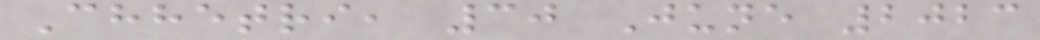Chhetri, 30 June 2023
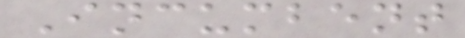Incumbent
